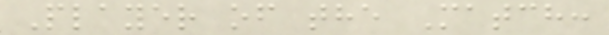Player of the Match:
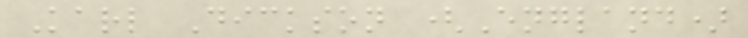Karl Dickson (England)
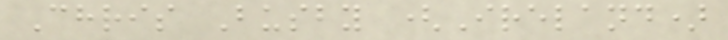Chris Busby (Ireland)
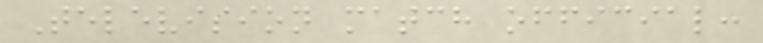Television match official:
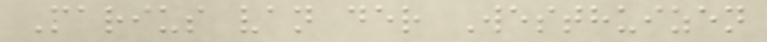Marius van der Westhuizen
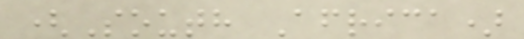(South Africa)
